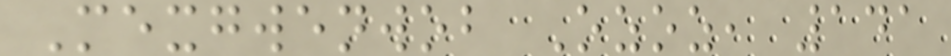Mexgwenwob Ozoz, 141
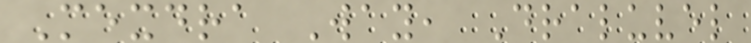Mexdra Way, Draluvel
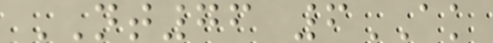NT76 6AK
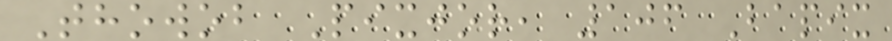Thowob Pixjor, 106 Bapix
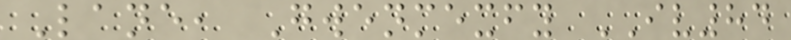Lane, Gwenmexfy IV84
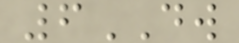6DW
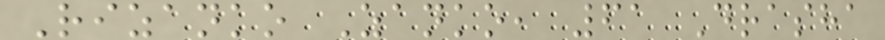Rizanko Zanko, 61 Drasha
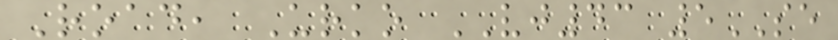Road, Urko VJ43 5SE
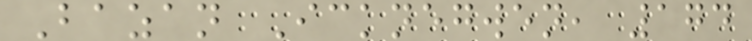Bazan Icknegwen, 174
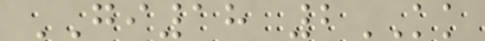GI18 2KK
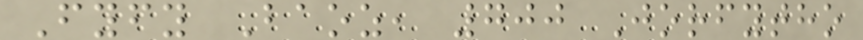Fyfy Baoz, 700 Jorfytho
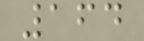164
